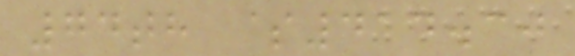74th $414.30
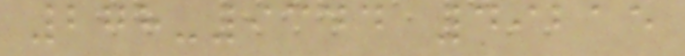278-9344 49215
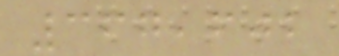367,602
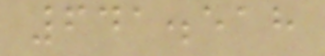641.518
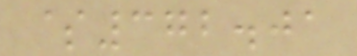$372.01
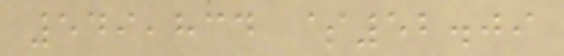549,834 $52.09
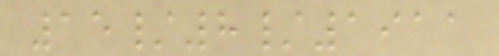15/8/1911
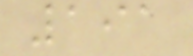191
